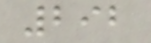292
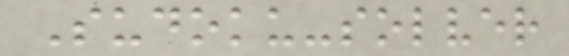Sudoku-solver
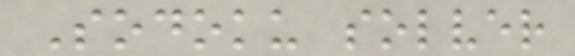Sodoku solver
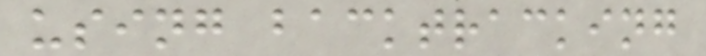using backtracking
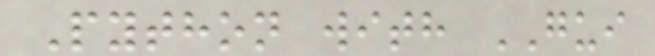Python with GUI
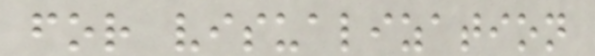for visualization
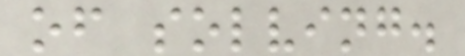of solving.
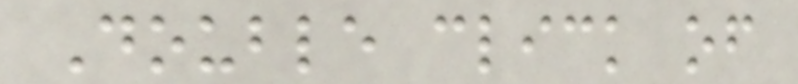Double click of
